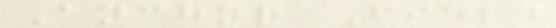Anchor Field
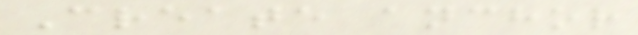Create anchor
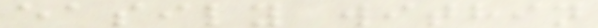easily within
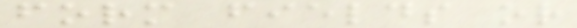form fields or
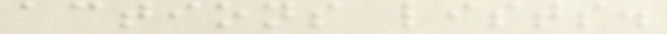actions lists.
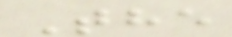The
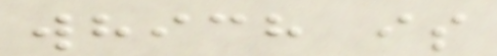which is
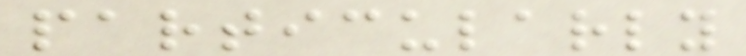particularly
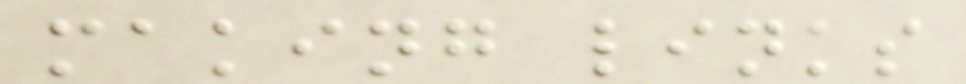making links
